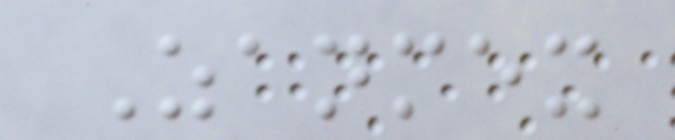Zanmex
